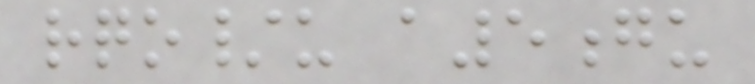rqo/u a5gu
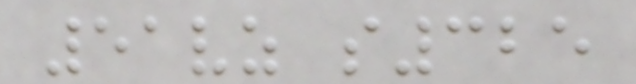51vz s325
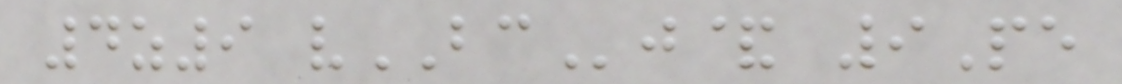4z9 vBCj& 9Pe
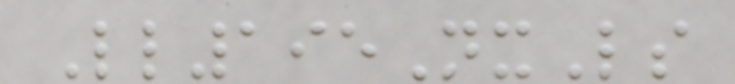Ll195NxLs
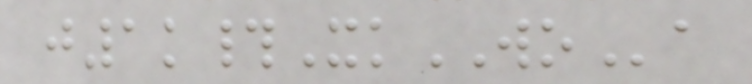j1k#XkWOa
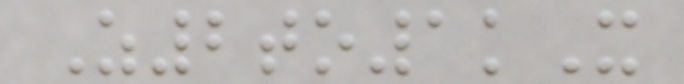Z2to1kX
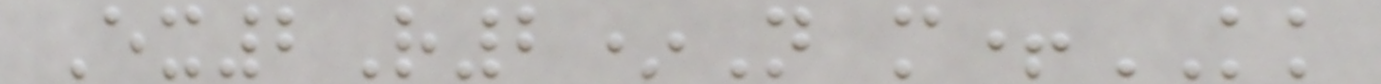Ex2R2*N m+KK
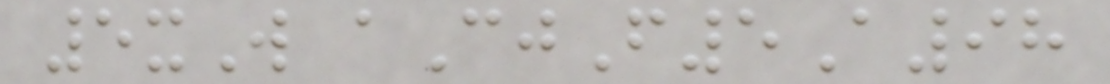5xW aCjF5A98
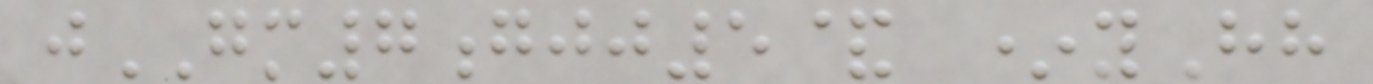jGM7gjj5& *yHh
